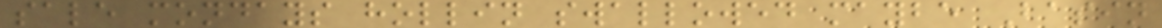sale mondays hollin swallowed maybe Basin
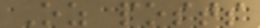Oz posts
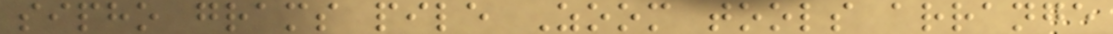sipho grams pile Zoom tools arrange
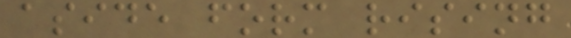aside form rising
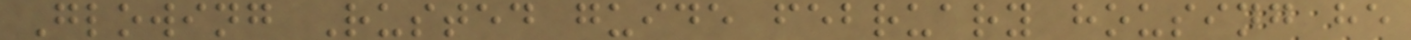Glowing Rusted guide february housing he
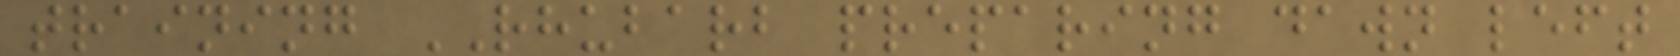training RHUBARB preparing dawn left
